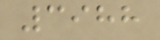3988
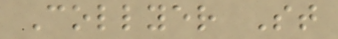Collyer St
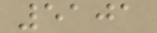5101
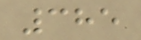385
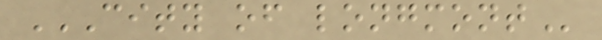CITY OF LONGMONT
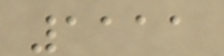1111
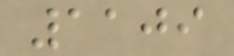1109
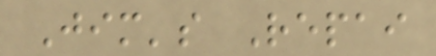Jim's Repai
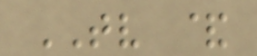TV &
